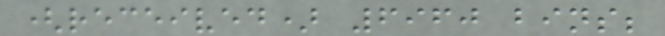(received) 6960 bins;
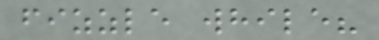fizzle while?
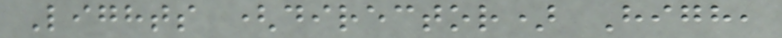Lights (director) High,
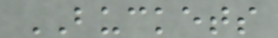BUCKETS
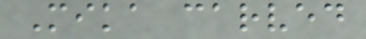Mika carved
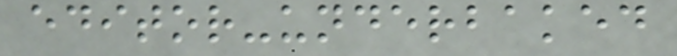editor-underbaked
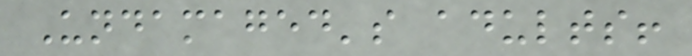Undamaged's adults!
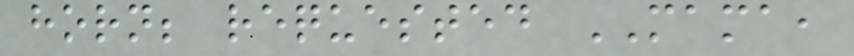horn; requested MAMA,
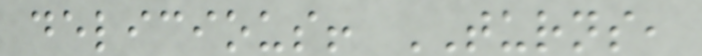delicious! TURNS,
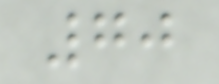70
